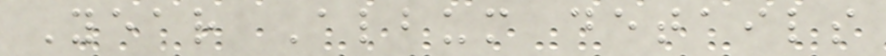Year Album details
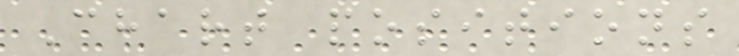Chart positions
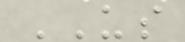US
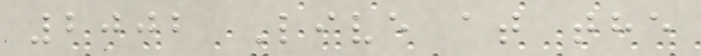2002 Live at the
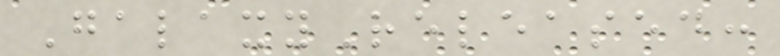GalaxyReleased:
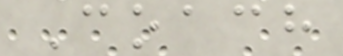Coach
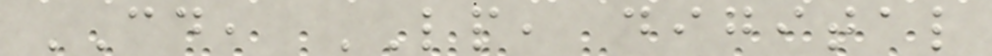CD, LP, digital
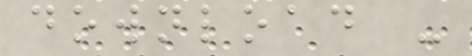download -
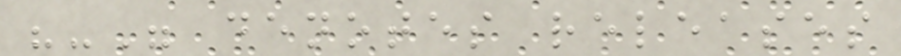"-" denotes releases
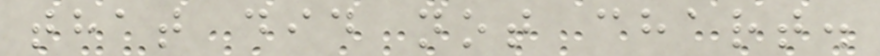that did not chart.
